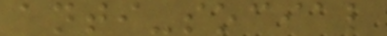anti-social
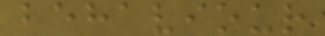behaviour
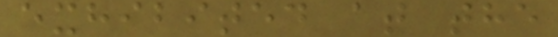exhibited at the
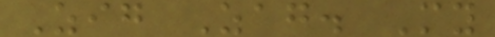Zig Zag. My
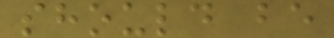should be
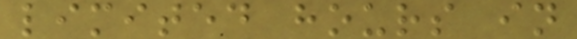limited hours in
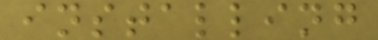installing
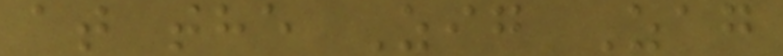at the Zig Zag
